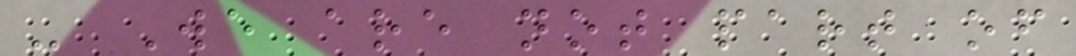- We are not part of
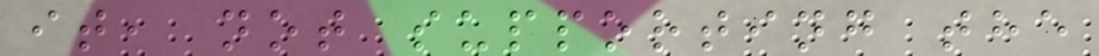it, not supporting the
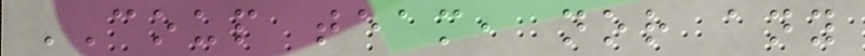COUP team, nor any
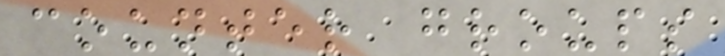counter groups
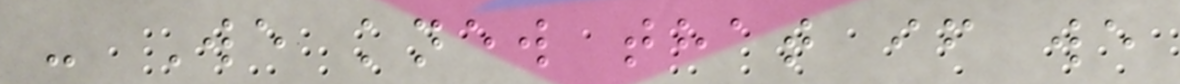- We knew that if we
